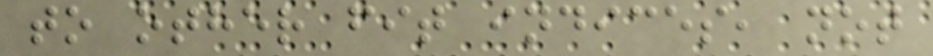to other fit indices, not
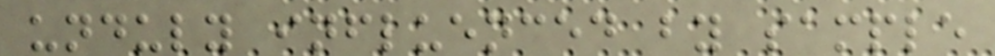unduly influenced by sample
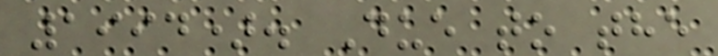1994). Due to the
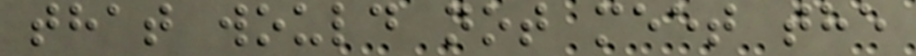that would not meet the
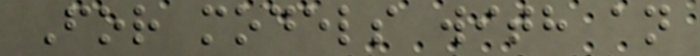For models with an
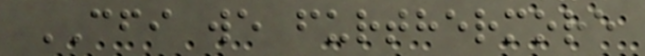CFI we furthermore
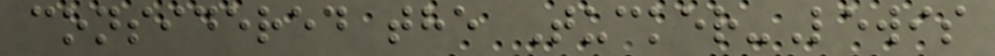considered the Tucker-Lewis
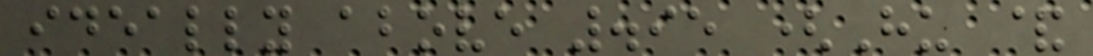ideally above .95 (Hu &
